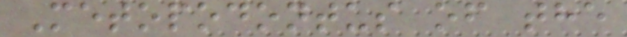Metopodontus of the
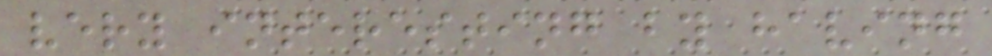very interesting by having
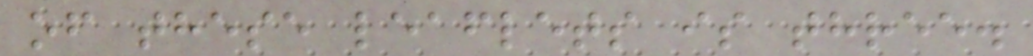of these leaflets is three.
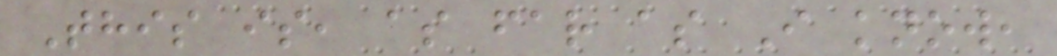This is, as far as I know,
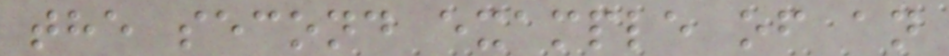the second example of an
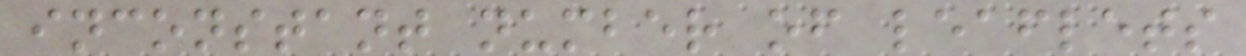inconstant number of leaflets
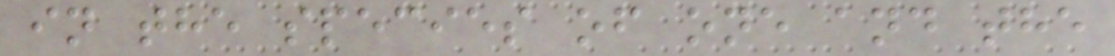in the species of one and the
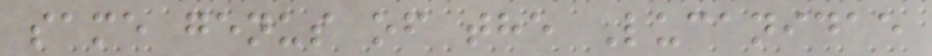same genus of the Lucanidae
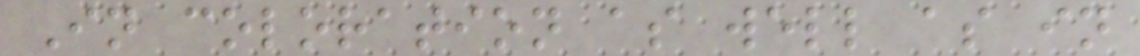In coloration as well as in
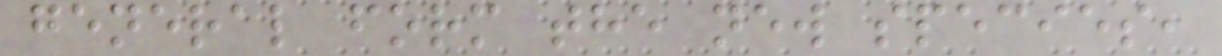general form the new species,
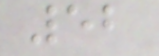52
